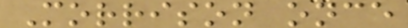Morrison once
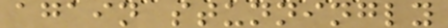again stunningly
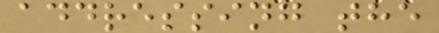addressing the
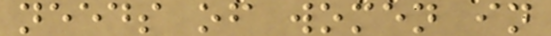needs of women in
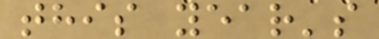this year's
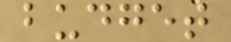budget
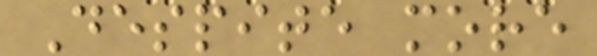Despite more
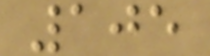105
